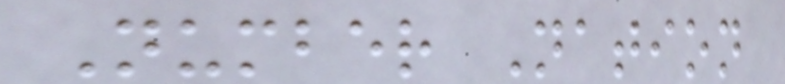Number Nation
